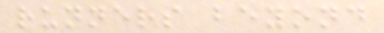runners beyond
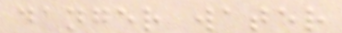danger water
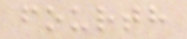fourth
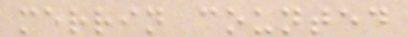merrin counted
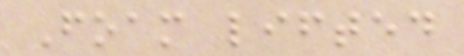Foam lifted
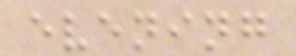evening
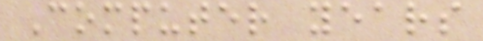Computer years
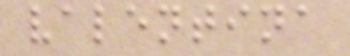valentina
